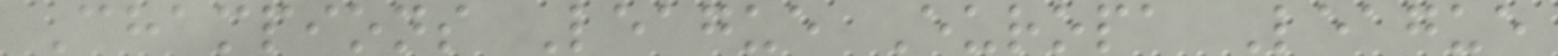Champions League Europa League
